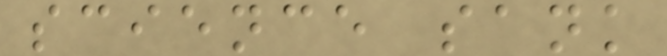science sank
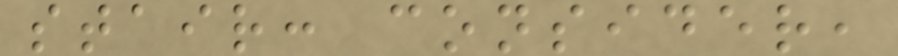stair: consider,
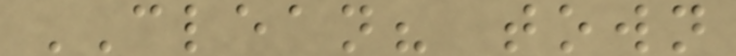CLEAN? town
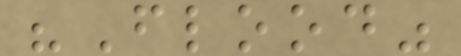"Flood"
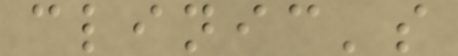clinic's
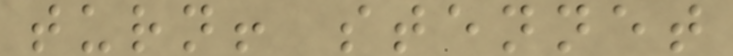turn! stennet
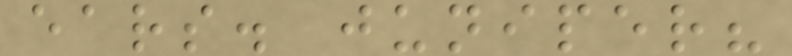ears. juniper?
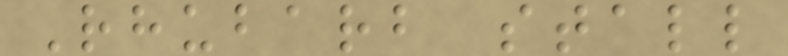Rhubarb stall
